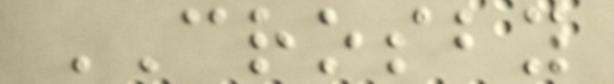CROSBY
